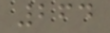264
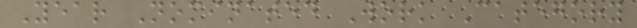Year Nominated Work Category
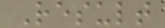Result
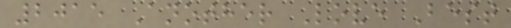2015 Another Love Best
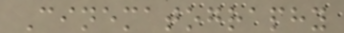Cinematography
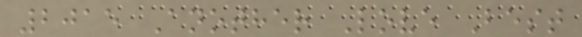2015 Another Love Best
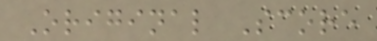Original Score
